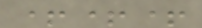+++
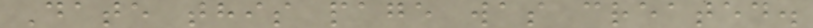Date this page was created.
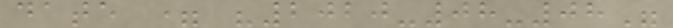date = "2020-08-08"
